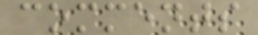comments
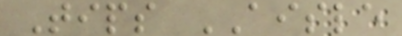Tips AISLE
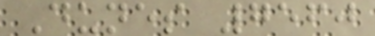Dunes 7560
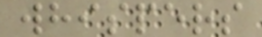whispers
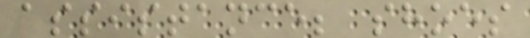assistance; shoes
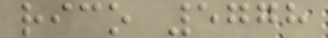rico 5778
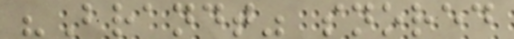"Brandt" snored
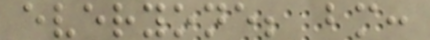everyone; bm:
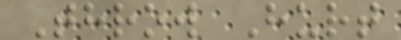Throw Hurt
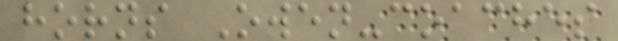horns Owen-coaches
